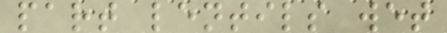part lentils wet
